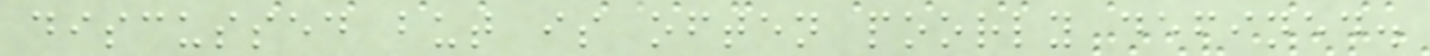discussed but is often poorly defined.
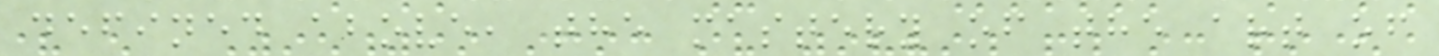defined above, the mastery of the art of
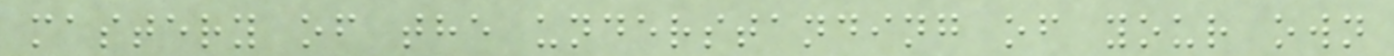mastery of the understanding of your own
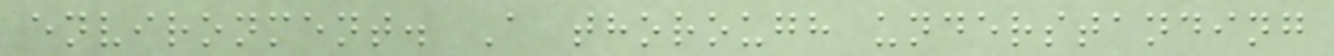environment. A thorough understanding
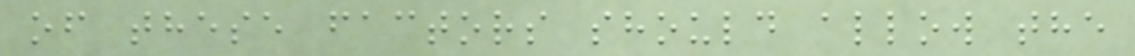of these factors should allow the
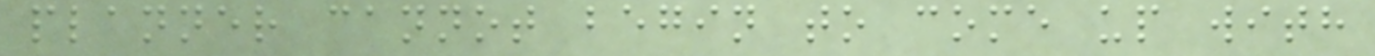planner cannot begin to come up with
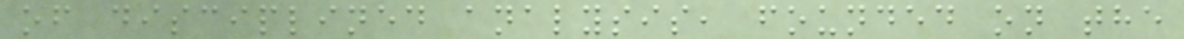of disciplined analysis, founded on the
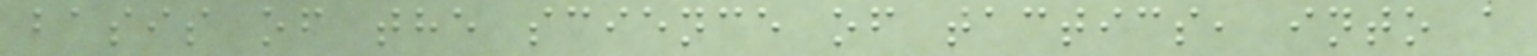basis of the science of tactics, into a
